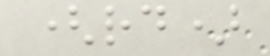(rd)
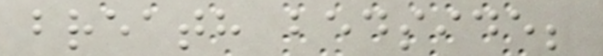breath bedside;
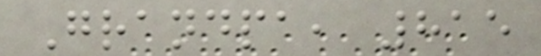Grandpa, 815
